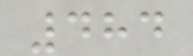484
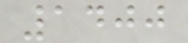1400
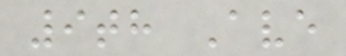9th Ave
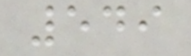549
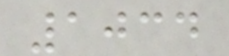1034
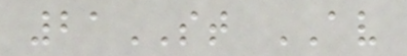21ST AV
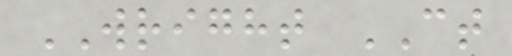WRIGHT CT
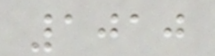1010
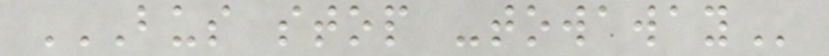BUS STOP -TOWAWAY
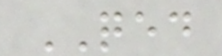QED
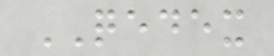QEDEX
